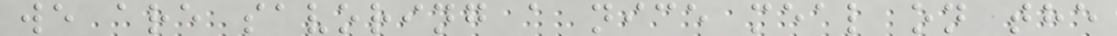we are savoring a nice meal on the
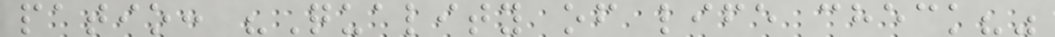patio: "Quality of life check?"
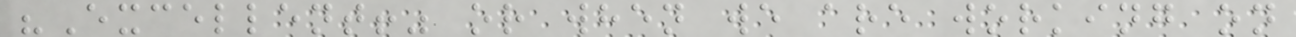"Excellent!" or when we are working on
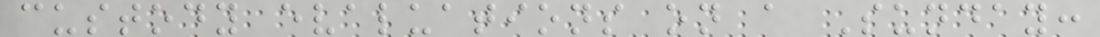custody evaluations on a Sunday:
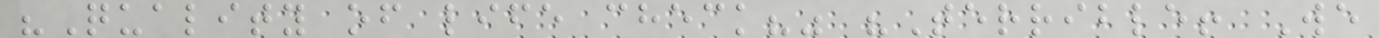"Quality of life check?" "Terrible! We
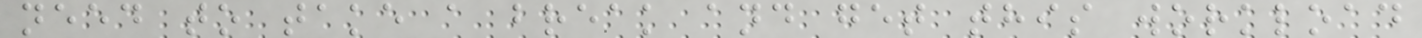need to take a break and get this workload
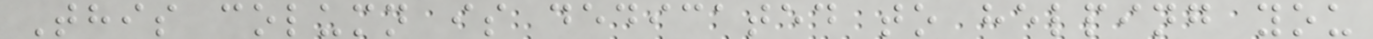This column is dedicated to helping you
